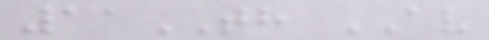11TH AV
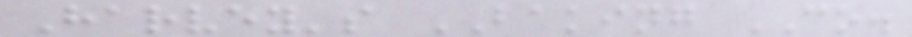Harvey's BAKING CO.
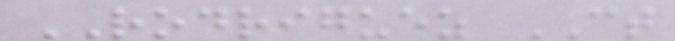RODRIGUEZ CT
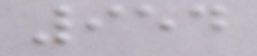954
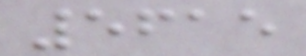5615
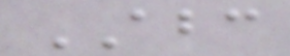ABC
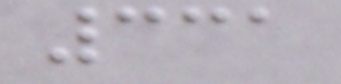331
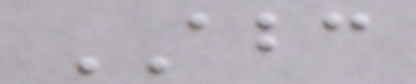ABC
